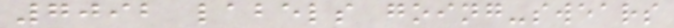7092 labels going-swears
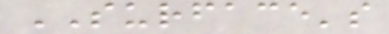SURFACE's
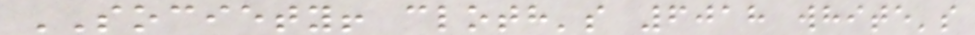SOCIETY! cloth's 6018 white's
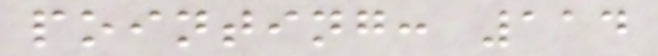pointing: 114
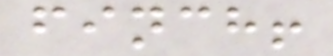finch!
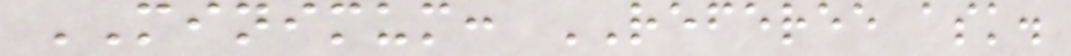MINIMUM: REFEREE ask.
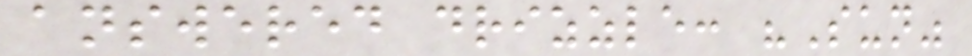answered drizzle: "Sun"
